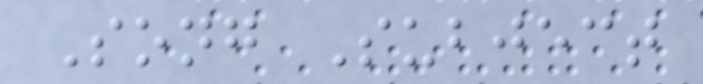Song Subject
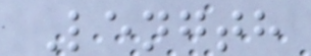Length
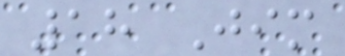18 Jim
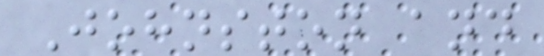Johnston and
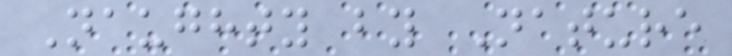Naughty by Nature
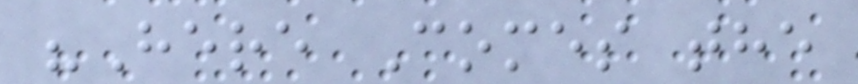"Here Comes the
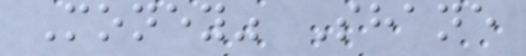Money" Shane
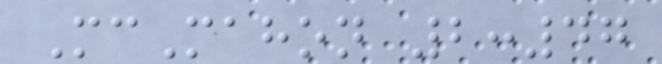McMahon 2:47
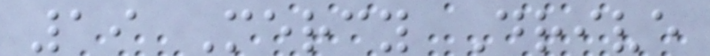19 Mercy Drive
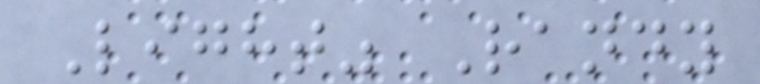Light" Randy
